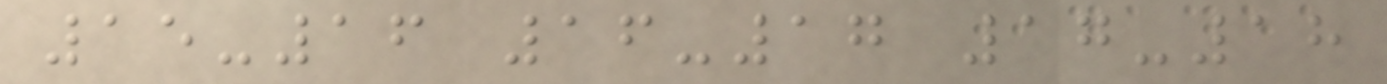15-16 16-17 17-18
